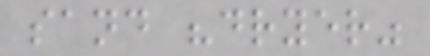sand "dryer"
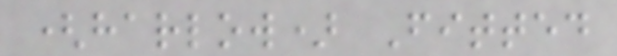(harlow) Fitted
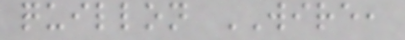quillon WIRE,
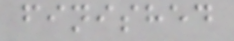finished
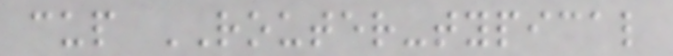cup ROUTER-typical
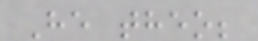He theo;
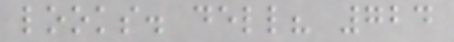looks. dell? 724
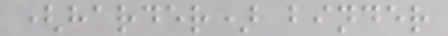(harder) binder
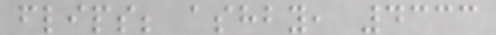flips; ashby, 4333
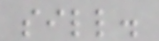sill.
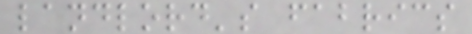landlord's fabrics
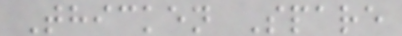Thicken Spare
